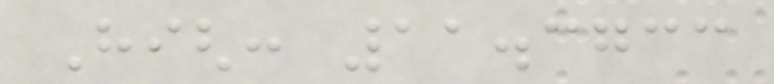High: 11.3733
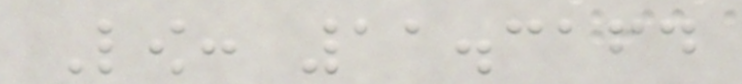Low: 11.3164
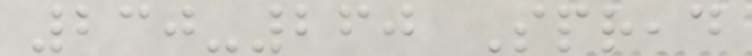230-260 Spread
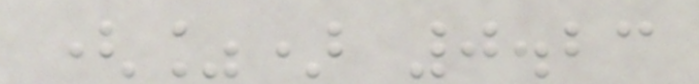(%) 0.23
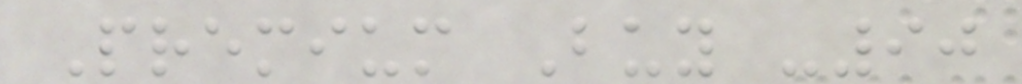Premium Buy -90
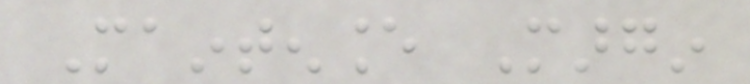Maintenance Margin
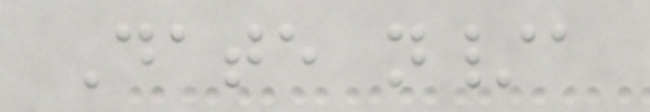Date n/a
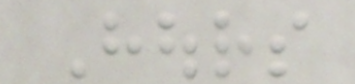Hours
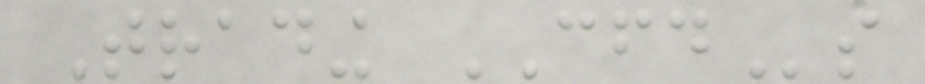Trading CFDs
